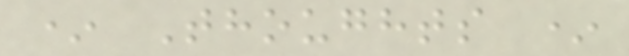* Thoughts *
